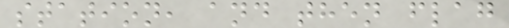station, and then flag
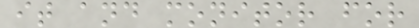it and monitor for
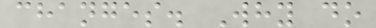changes. Why do
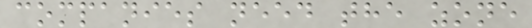companies need the zone
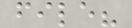file?
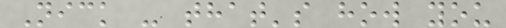Nick - that's how you
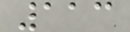113
